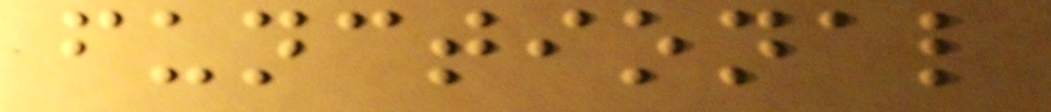functional
